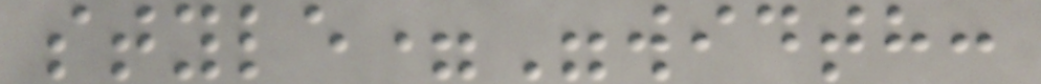style="width:
